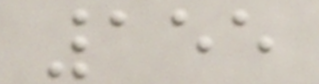155
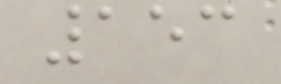153
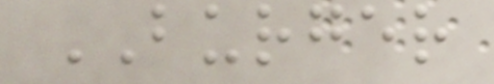BURGER
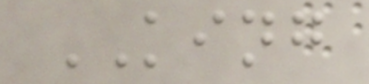KING
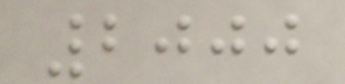2000
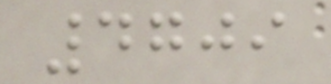4709
